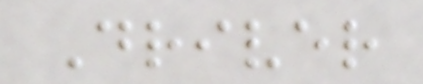Driver
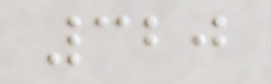320
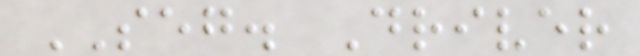SEG. Driver
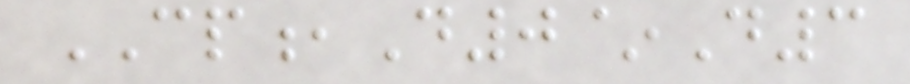CP,D0~D3
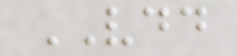VDD
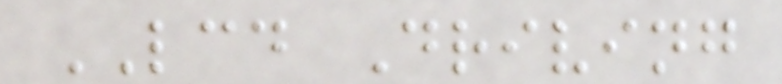LCD Driving
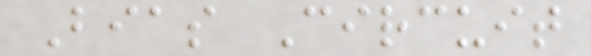Bias Circuit
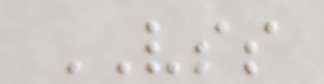VSS
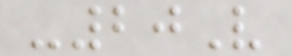-20V
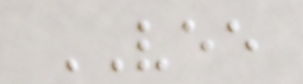VEE
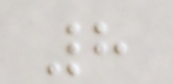8
